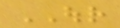OUR
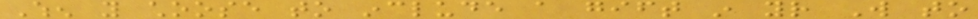When you choose to include a gift in your Will to
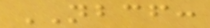NBCF:
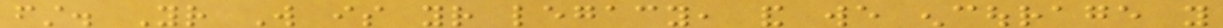first. Your Will is your legacy, and we encourage you
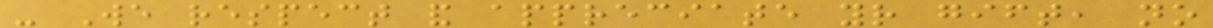- We respect and appreciate your gift, no
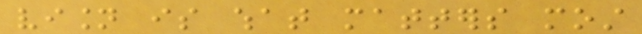vision is what matters most
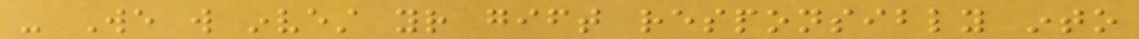- We will invest your gift responsibly into
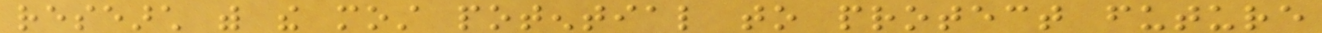research with the most potential to protect future
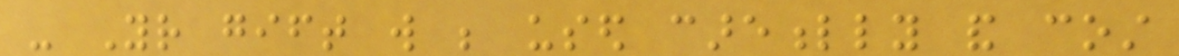- Your gift will be used carefully and cost
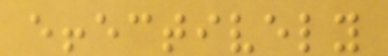effectively
